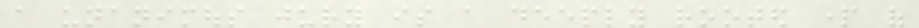a unanimous jury is a deeply rooted part of
